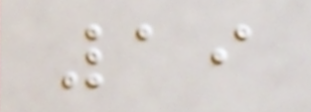19
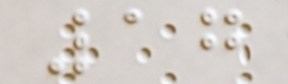17
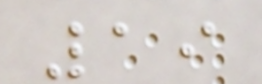19
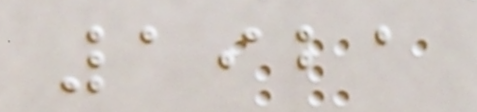1921
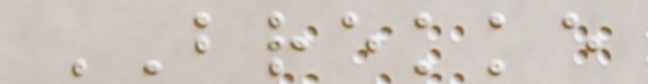BREKKE
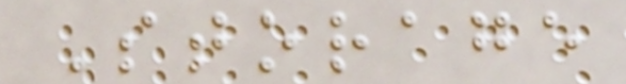Storage
